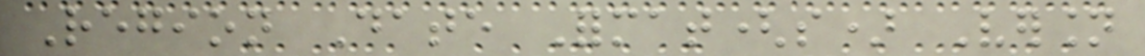Region Date Format(s) Version
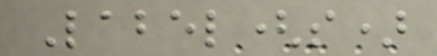Label(s)
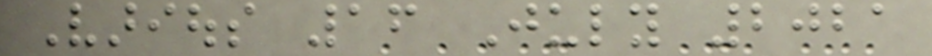Various 16 July 2021
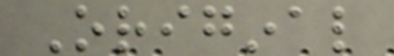Original
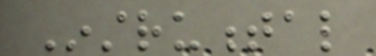Instrumental
